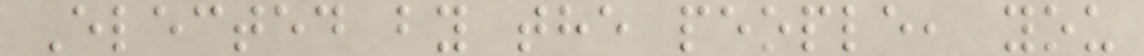Elected by the people, you
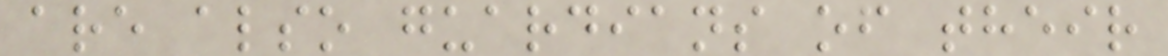are also guardians of their
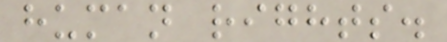human rights.
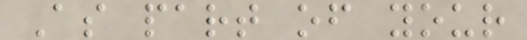As part of your
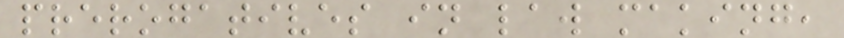prerogatives in law making,
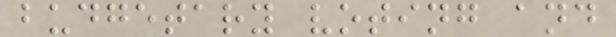budgetary voting and
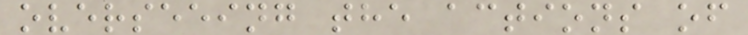overseeing the actions of
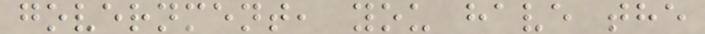government, you have the
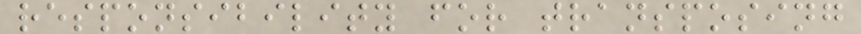responsibility for transposing
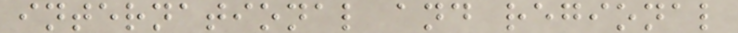international and regional
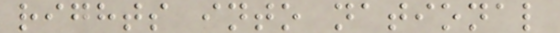rights into national
